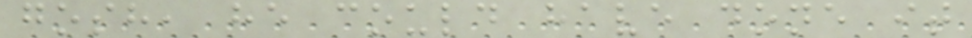gosh, he could have done it
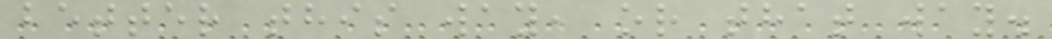better this way, or that way.
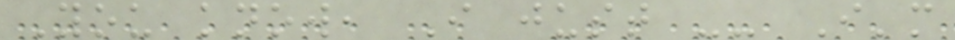You know, I just -- I'm
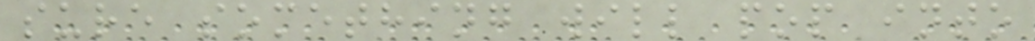sure something will pop into
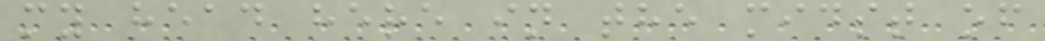my head here in the midst of
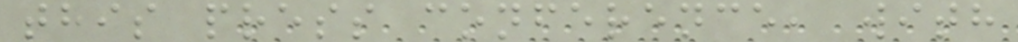this press conference, with
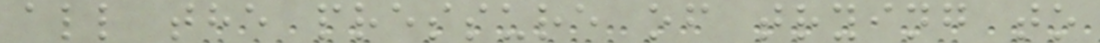all the pressure of trying to
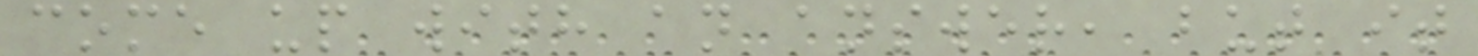come up with an answer, but it
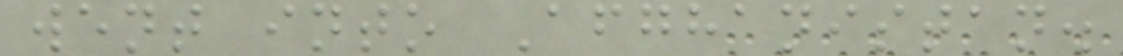went into Afghanistan.
